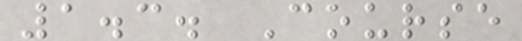1.3. Course
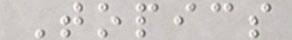Topics
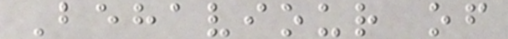Behaviour of
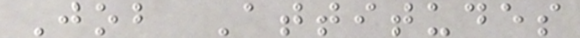Job Attitudes
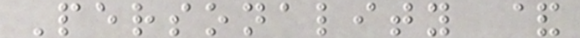Personality &
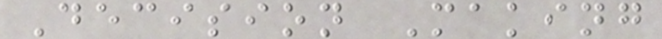Decision Making
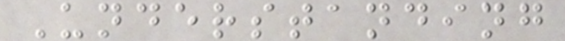Understanding
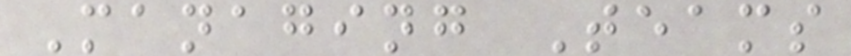Managing Teams
